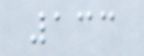133
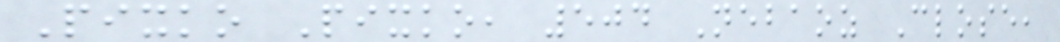Pixko Pixko, 504 Nebaoz Close,
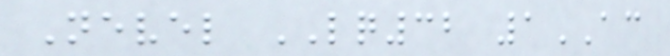Nevel LQ32 1AC
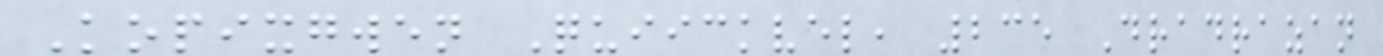Kopixgwen Quiickvel, 235 Dradrazan
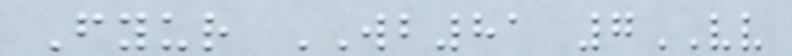Fyur WB81 7VV
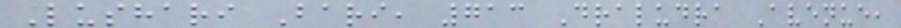Lushari Bari, 713 Draludra Avenue,
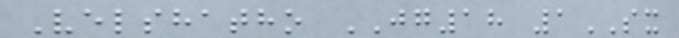Velshatho JG18 1SX
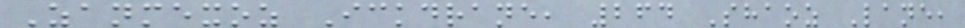Zanmexoz Ickdrane, 264 Shaoz Lane,
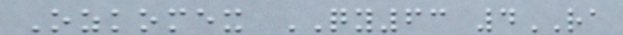Ozkomex QY63 4RA
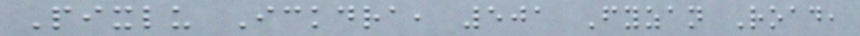Pixlu Ickdra, 501 Fyzan Road,
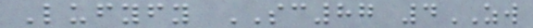Lufyfy SC87 4ZW
